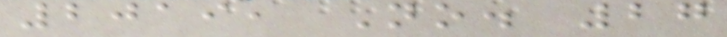2019, No. 27
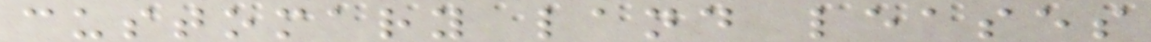customary land leases
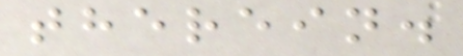therein.
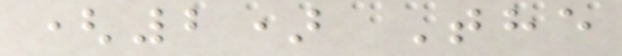(2) The
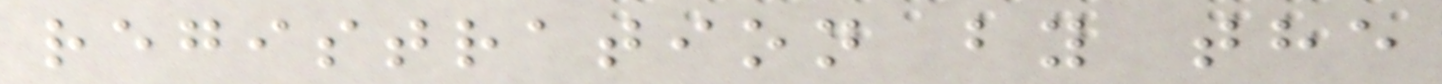registration by the
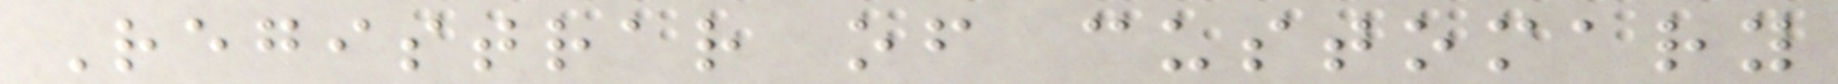Registrar of customary
